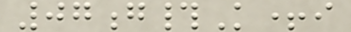07g#K+i
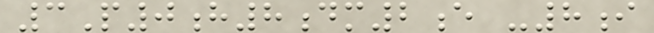3P0h8dm2e -8i
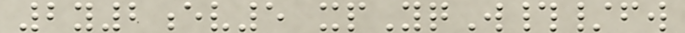2y2ev5 xpYqW#/fw
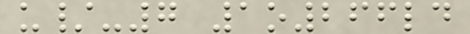u/-7 1o266ld
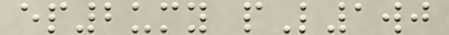ep2umy pL1wj
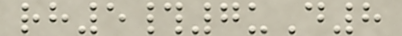rh5#7uD8
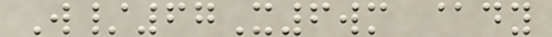W/67X6wm @dy
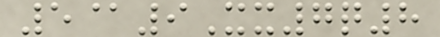5@9Xx7q8
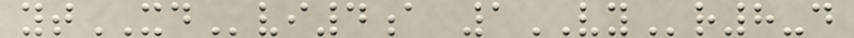ytXDvi4a 1VYr8-d
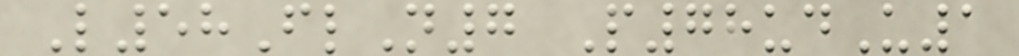L58FlN7 P78udU1
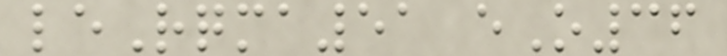leRqma51 eO36
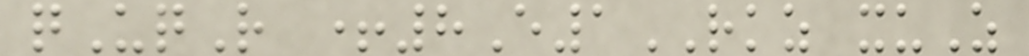qUqR +8E1RKZ xuZ
